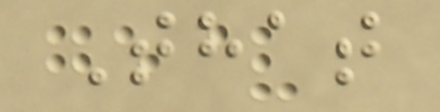That
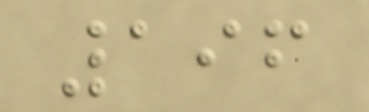196
